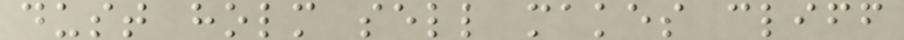dust holm sell makes cliff
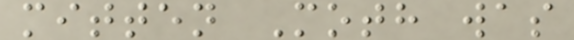mitten Moth was
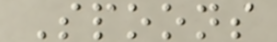Spoons
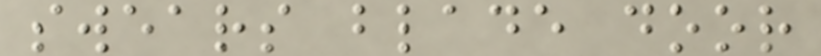swears blade door
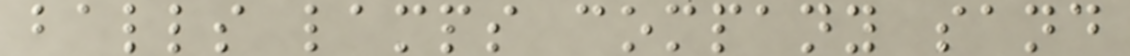balls lamps company sand
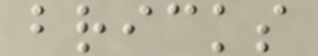bricks
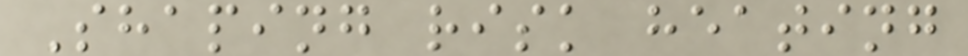Shaping risk heating
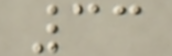33
